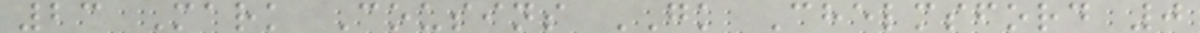23 Mark Cousins GK Chelmsford 0
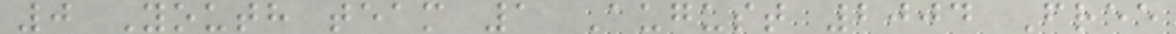0 Youth team 1 August 2004 Free
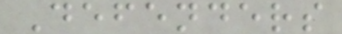Defenders
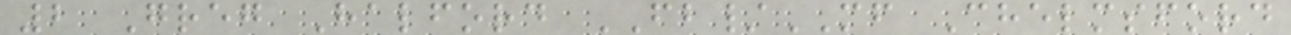2 Greg Halford FB/MF Chelmsford
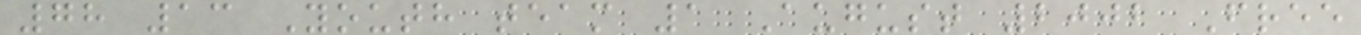78 13 Youth team 1 August 2002 Free
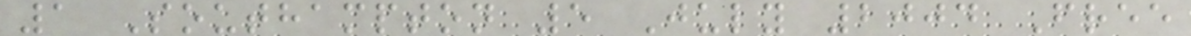1 Southampton 5 July 2004 Free
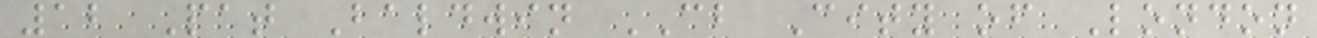12 Pat Baldwin CB City of London
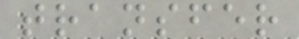transfer
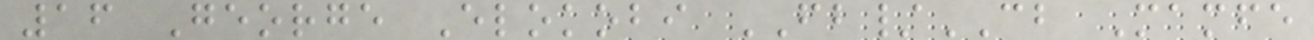16 George Elokobi FB/CB Mamfe
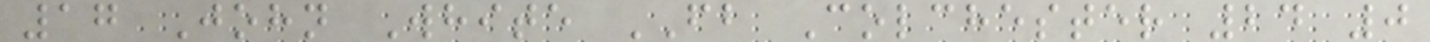17 John White FB Colchester 24 0
